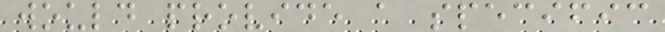would provide a specific
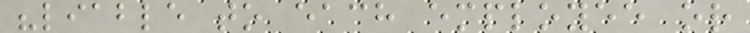"liable to each employee or
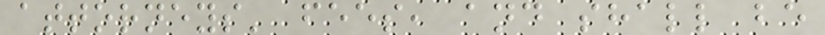attorneys' fees, and shall be
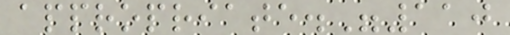appropriate."110
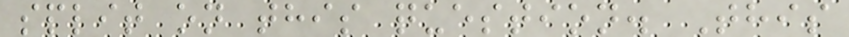split on this question. This
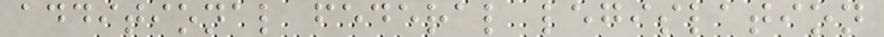additional federal legislation
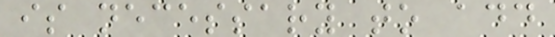is necessary to add
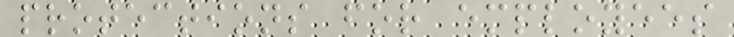protections for employees
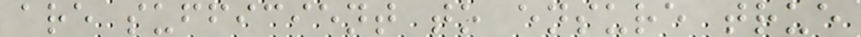are sufficient to ensure true
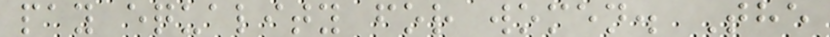pay equality for women. The
